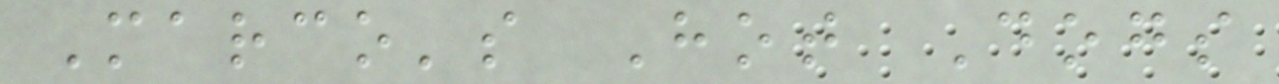Marco's Hot Dogs
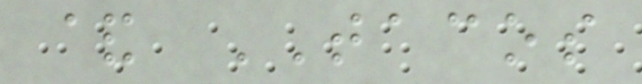& TACOS
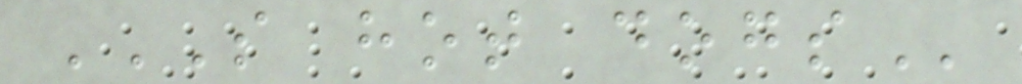S HOT DOGS
